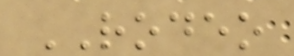RODEO
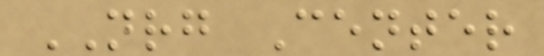NRG Center
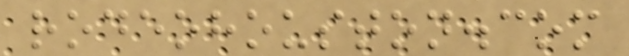rodeohouston.com
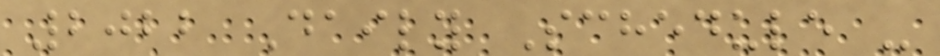2022 Daily Schedule -
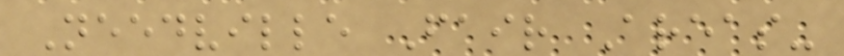Needville Fair Areas-
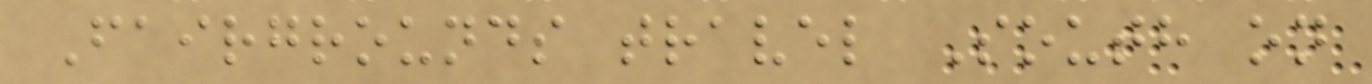Fairgrounds travel South on
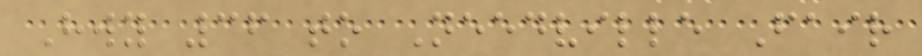Hwy 36 to Needville Fair
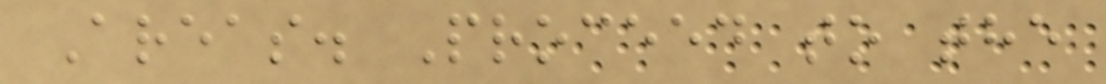Areas. Proceed to the
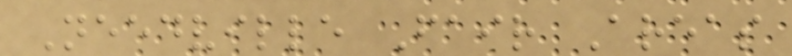Needville Fair Areas
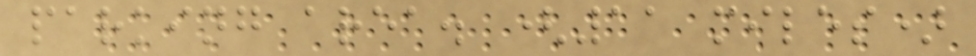parking area. (11 miles)
